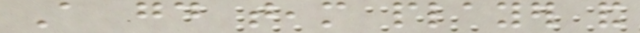A good team player and
